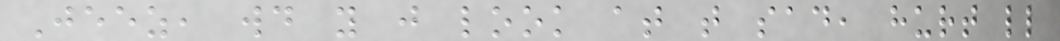Jeez, would you just look at that sad, hurt little
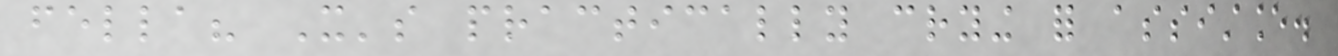fella? It's practically crying for assistance.
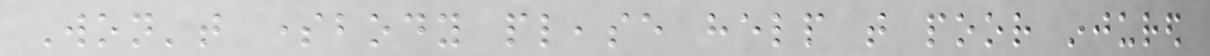Won't somebody please help that poor injured
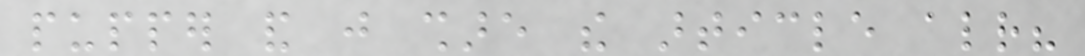pupper and just share the article already?
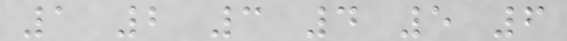1 2 3 4 5 6
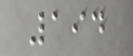194
